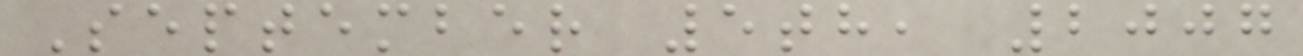September 5th, 2007
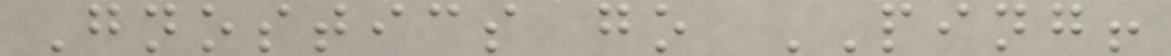Gnostics go PING!
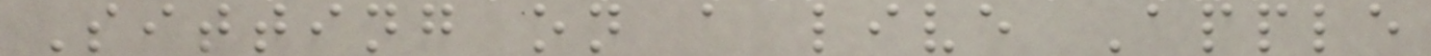Sitting on a live Apple
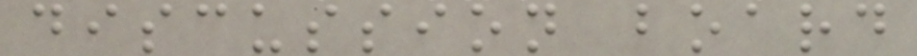discussion board
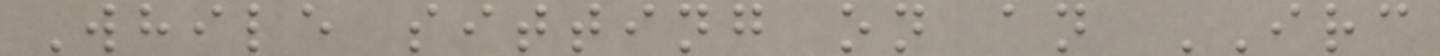While sitting on an IRC
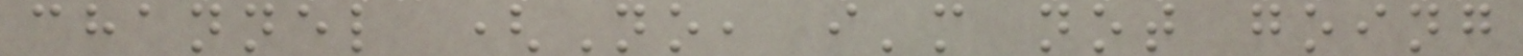channel (No, i'm not going
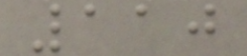110
